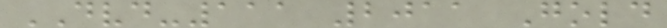DVD-111 2011 Gold
